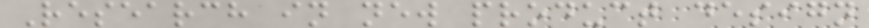Research in new product design
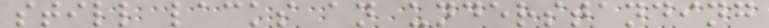still lacks an understanding
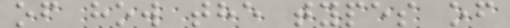of how the types of
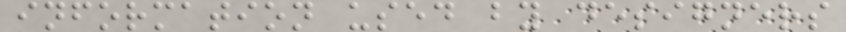information used by designers
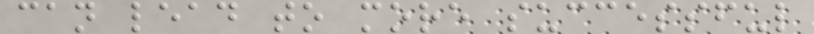can lead to more successful
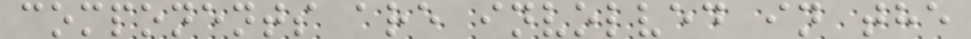components are involved in the
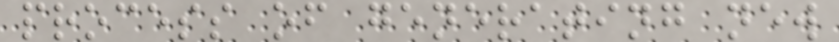process of generating new
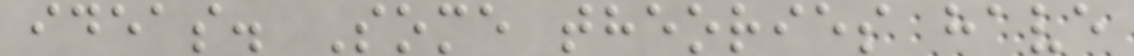ideas. Some theories have
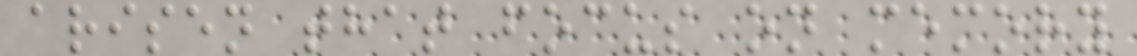arisen that focus on memory
